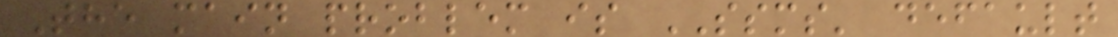The main problem is SSMS' default
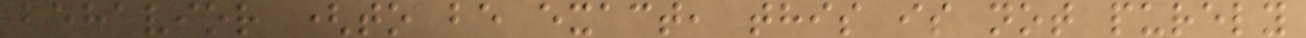behavior (to be exact, this is not purely
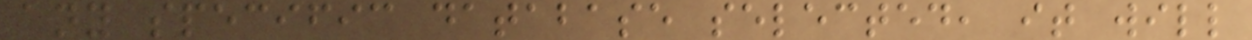any specific database selected, it will
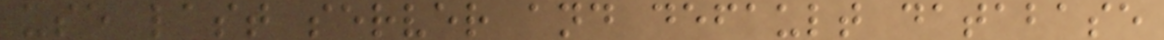use last server and default database
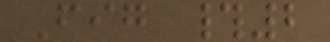Fig #2
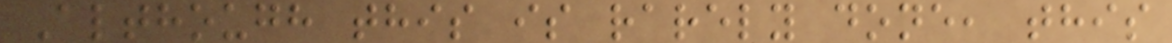Although this is rarely done, this
